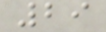29
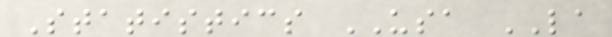Statistics USA LA
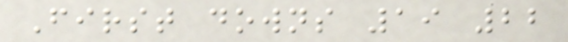First downs 19 22
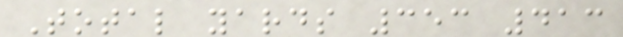Total yards 353 413
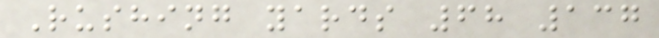Rushing yards 68 137
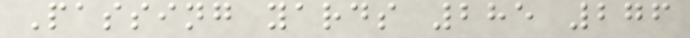Passing yards 285 276
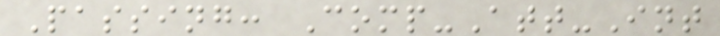Passing: Comp-Att-Int
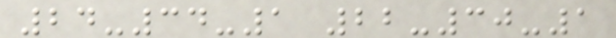24-34-1 22-30-1
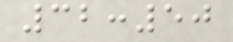32:50
